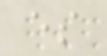es
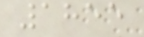1855
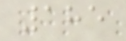185
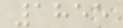1855
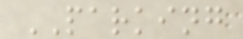PARKING
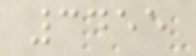3455
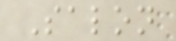Salon
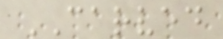CARVED
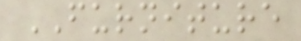FURNITURE
